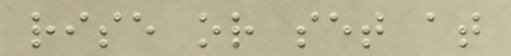rise or set at
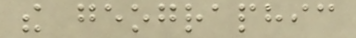the geographic
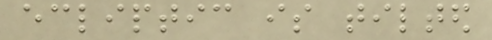ecliptic is tilted
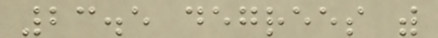23.5 degrees with
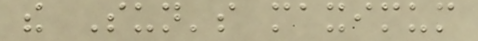the Sun's maximum
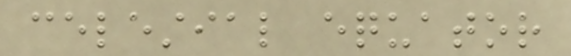celestial equator
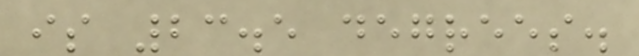is 23.5 degrees.
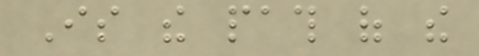Is the path of the
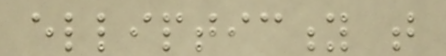ellipticity that
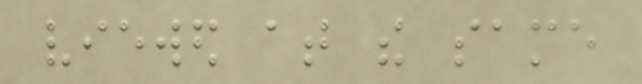viewed at the same
